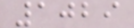1029
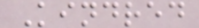Kindred
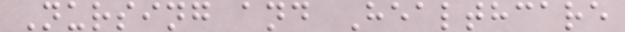Nursing and Healthcare
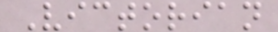Victorian
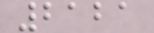2121
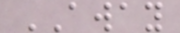AWAY
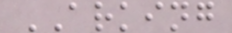ARKING
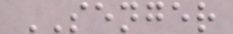SENGER
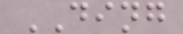DING
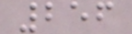256
